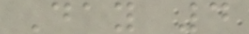Day 4
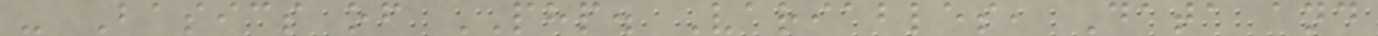- Basics of PHP. Variables, Data and
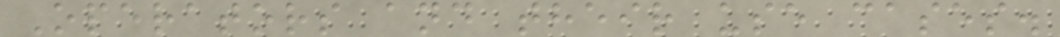Operators and their use cases.
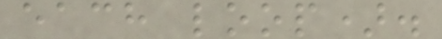each loop).
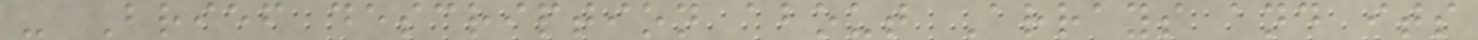- Brief description about Arrays and its
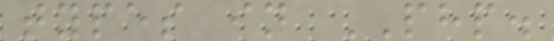types in PHP.
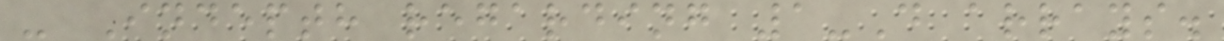- Indepth regarding 1-D arrays.
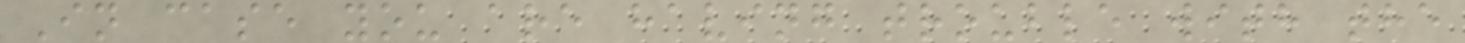In case you are having trouble with the
